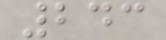243
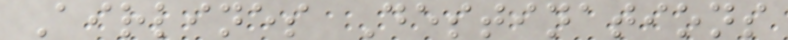Airlines Destinations
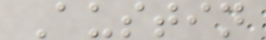Austin
